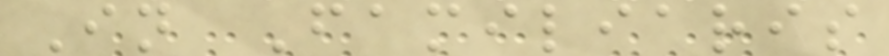In Familiaris
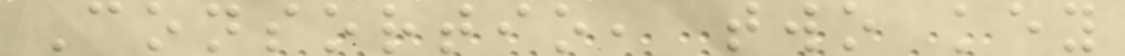Consortio, two key
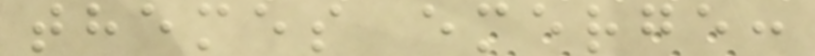themes emerge:
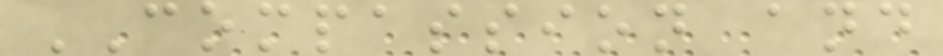COMPASSION and
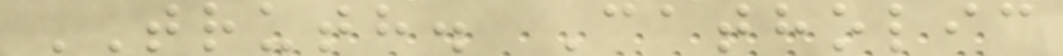TRUTH. Catholic
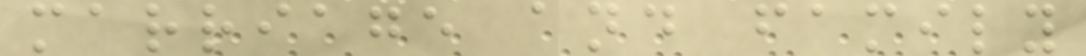marriage and family
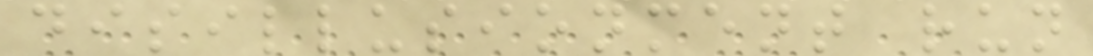disillusionment run
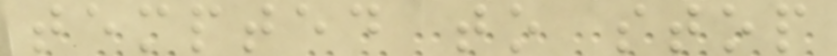tempted to stop
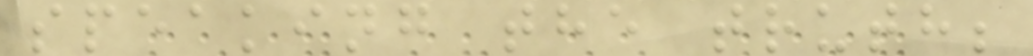speaking the truth;
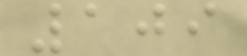109
